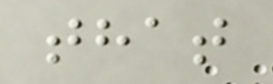that
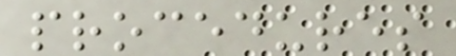procedures
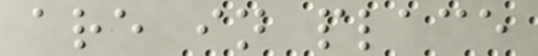are in place
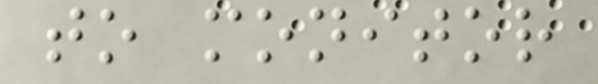to monitor
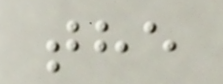the
